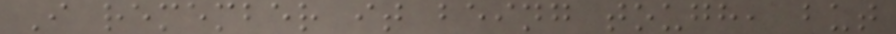I remember it being tough, but
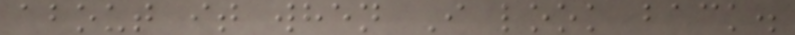about it when I look back.
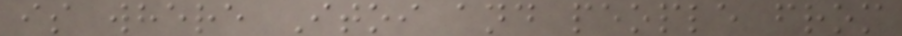is where Itoi and people from
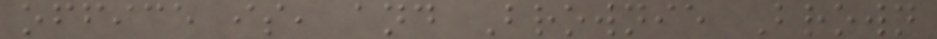office is, and Brownie Brown
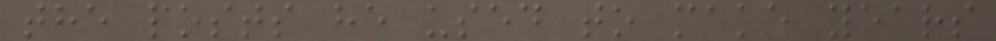the posts he used to make years
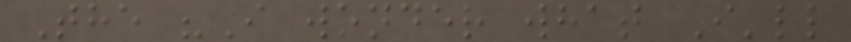The "I wonder what I'll
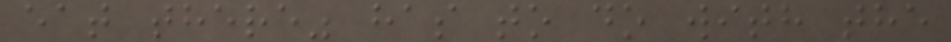eat there" has to do with the
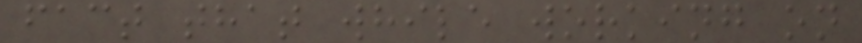fact that while working on
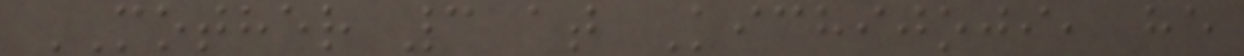MOTHER 3 at Kichijoji, he
